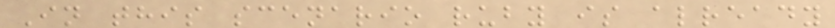In this scenario ruby is already
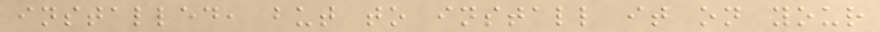installed, but to install it on your
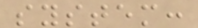system:
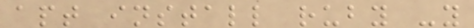apt install ruby -y
